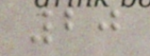20
